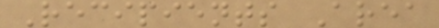Recipients Area
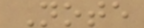Note
